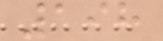198
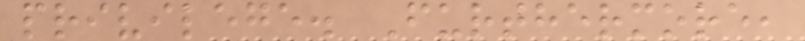privilege. Furthermore,
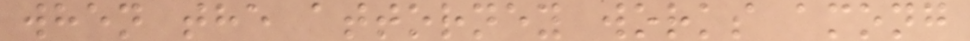when the attorney works among
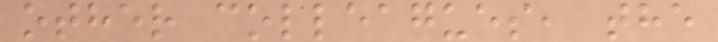other colleagues, the
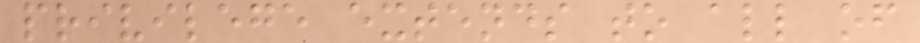privilege extends to all of
